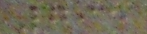795
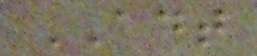ADT
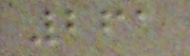261
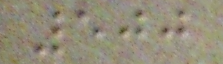500
